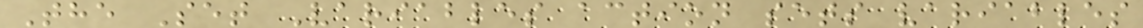The Set Variables action sets variables
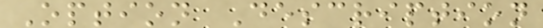Option Description
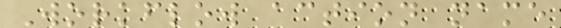Workflow action name
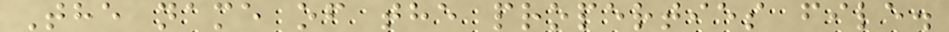The name of the properties file.
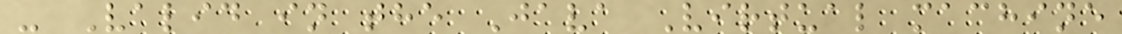- Valid in the Java Virtual machine
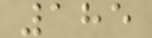185
